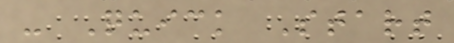- Quick Start
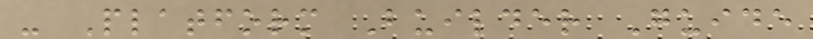- Platform Builder Guide
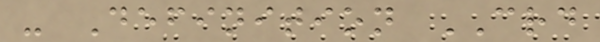- Definition CRD
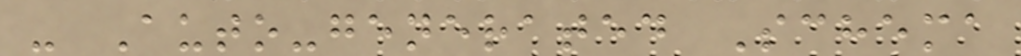- Auto-generated Schema
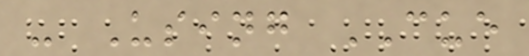- Using CUE
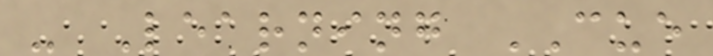- Learning CUE
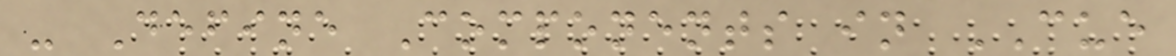- Define Components in CUE
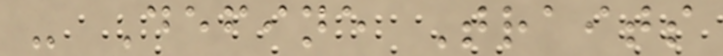- Define Traits
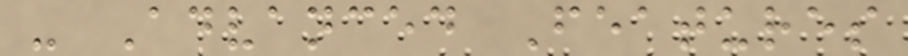- Advanced Features
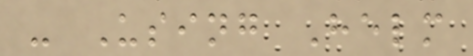- Using Helm
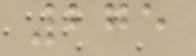275
